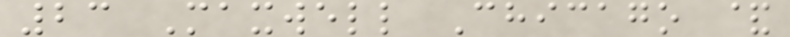23 Maxwell Chicago &
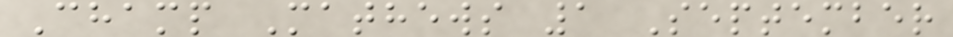Champ Mathews 1 September
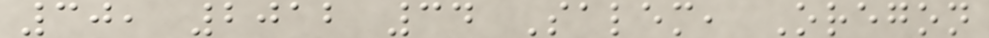30, 2012 34 Salem, Oregon
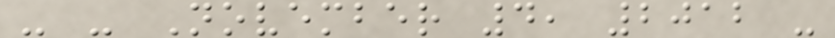- - November 4, 2012 -
